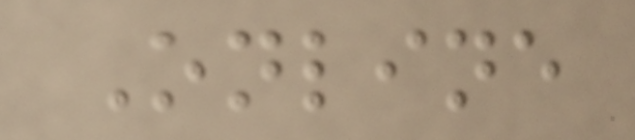Online
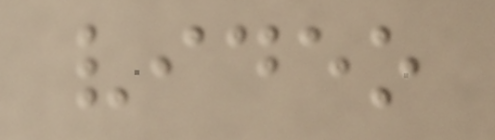video
